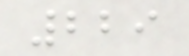229
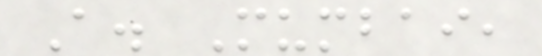A. Mumbai,
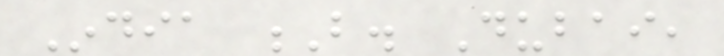India B. Dubai,
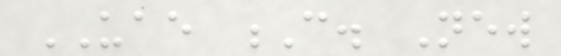UAE C. New
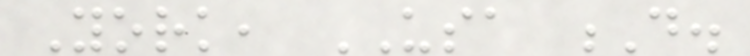York, USA D.
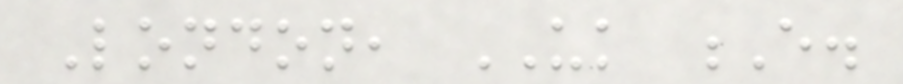London, UK E.
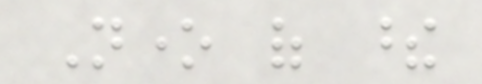None of these
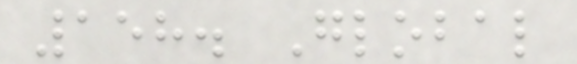158. Global
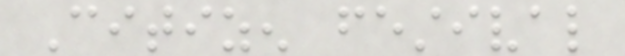Citizen festival
